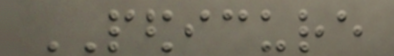PEDICURE
